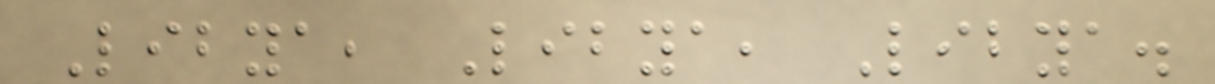Libya, Libya, Libya.
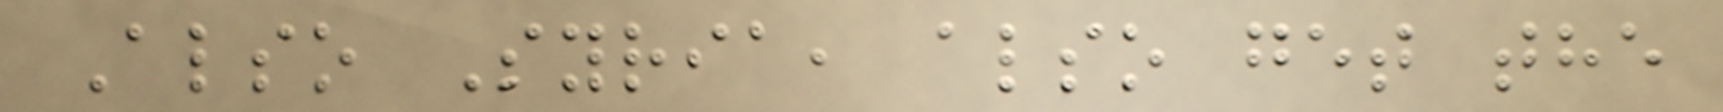Also Syria, also get the
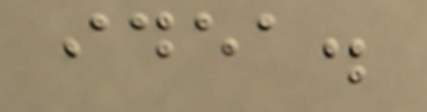idea.
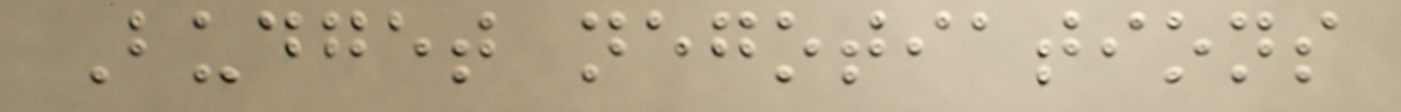Budget negotiations
